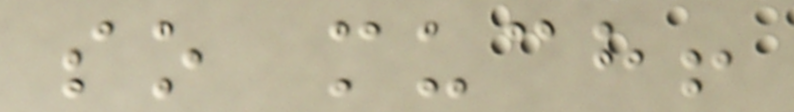so much!
